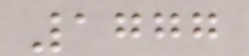1777
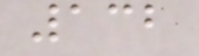132
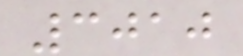3010
